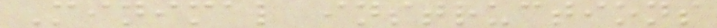Minimal instructions
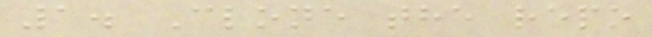1. Clone the repo
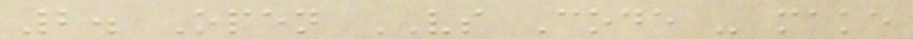2. Open VS Code - make
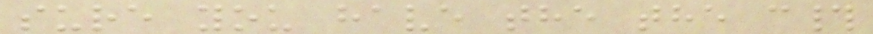sure you have the the c#
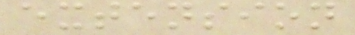extension
